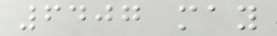6407 may
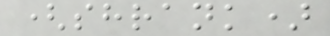(shrank)
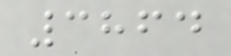3864
